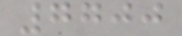7700
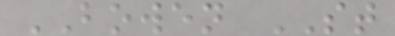BOWEN ST
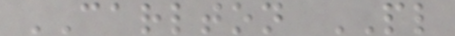CARLTON PL
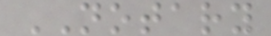NOTARY
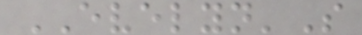EVELYN'S
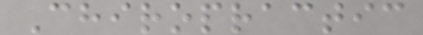Chiropractic
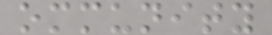ommunity
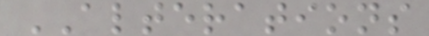ALTERATIONS
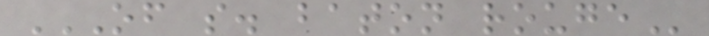OF S. BATON ROUGE
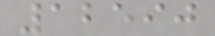12590
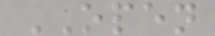OPEN
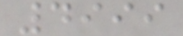4999
